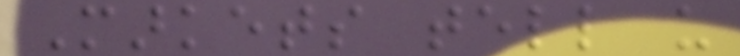Markets tell us
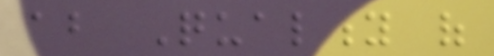about Quality of
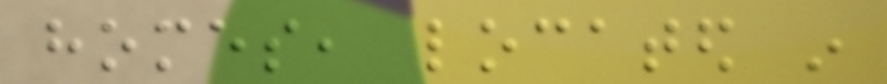homes, located in
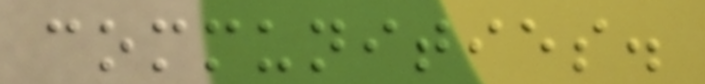communities.
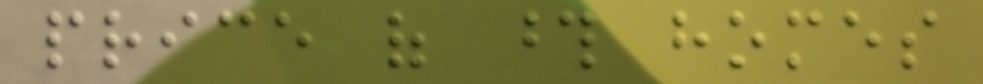price of those homes
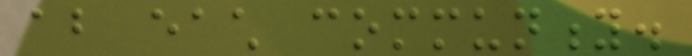about each community.
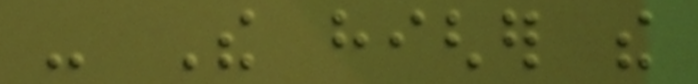- The higher the
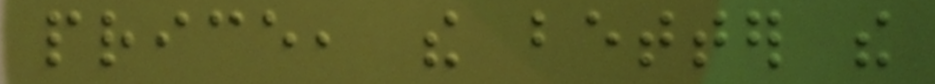price, the better the
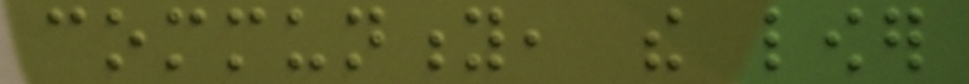community, the lower
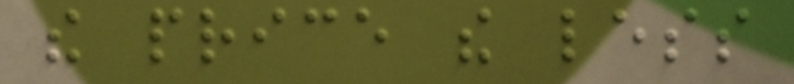the price the less
